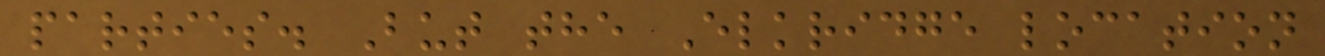parties. But the Elkridge location
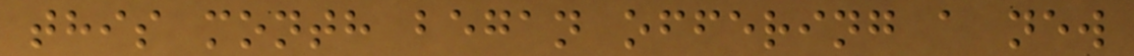this month began offering a new
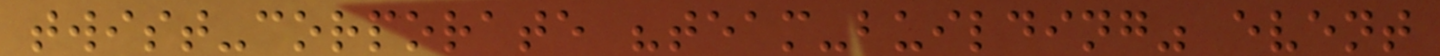twist-corporate "team-building" event
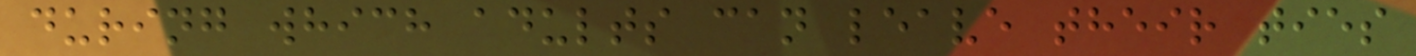during which adults can leave their ties
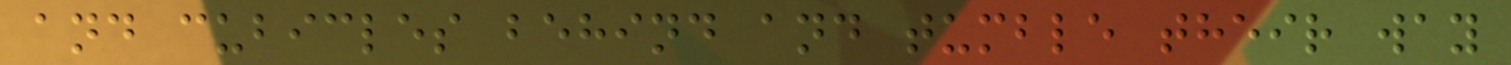and cubicles behind and tumble their way
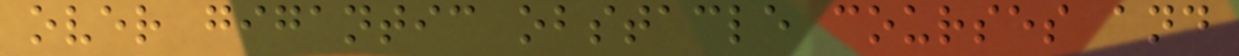over gigantic obstacle courses and
